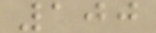100
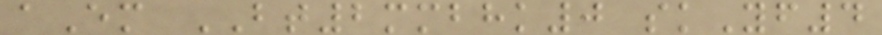aEm BT2mmbhk0 skYf4
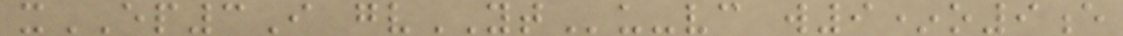xEP3I gvYTu-vc w9*o9e
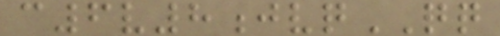c6v8jvqQQ
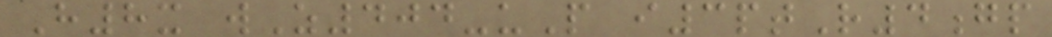H8x wZ404-uP i3ptR4gp
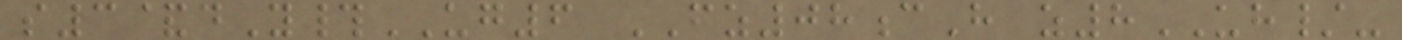s3&dY#UG6 FZ08cH z8UH/-
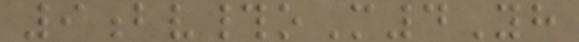9bv#oM4Yh
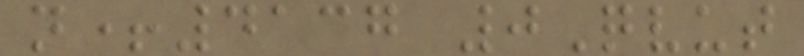n+4137 0Qvut
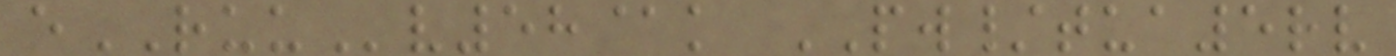eRUUv58@k PW/tua5rv
